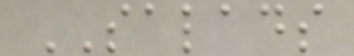SALADS
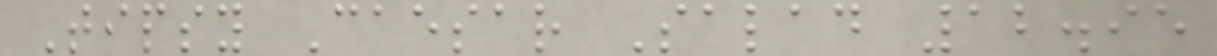Tipsy Caesar Salad 12.95
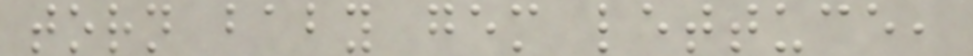torn baby gem lettuce,
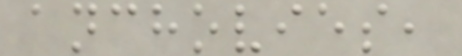anchovies,
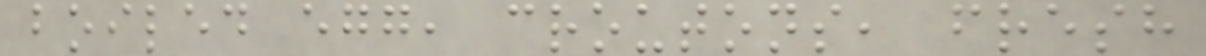boiled egg, croutons, fresh
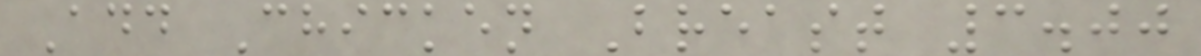Add Chicken Breast 3.00
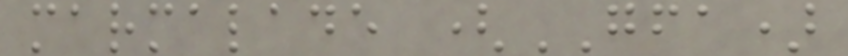marmalade (GFA)
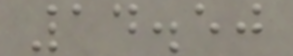14.50
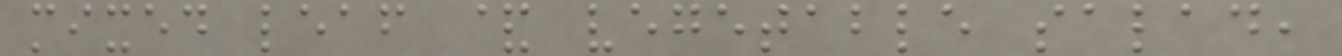mixed leaf & vegetable salad,
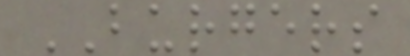BURGERS
